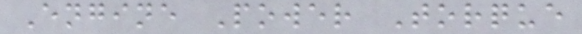Engine Power Torque
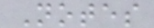Notes
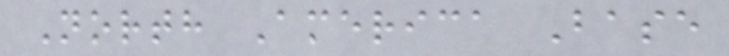North America Base
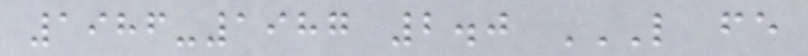1986-1987 2.0 L FE
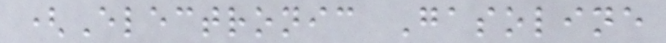(Electronic Gasoline
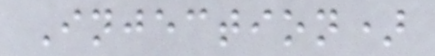Injection)
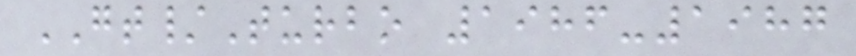GT/Turbo 1986-1987
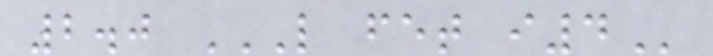2.0 L FET I4
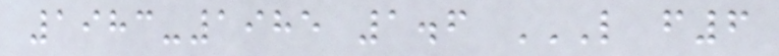1983-1985 1.6 L F6
